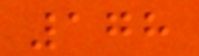178
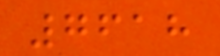7618
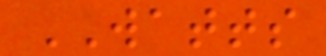WATTS
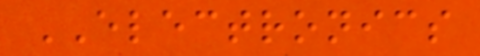ELECTRONICS
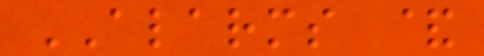ALARMS &
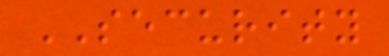SECURITY
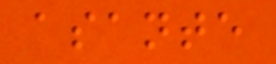asante
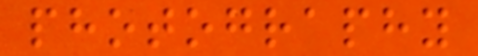photography
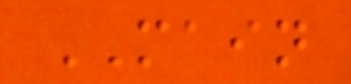MAIN
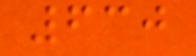630
